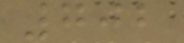702
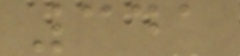341
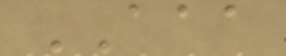AAA
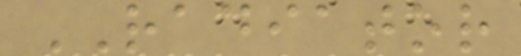RADIATOR
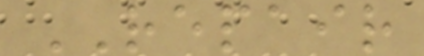REPAIR
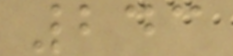243
